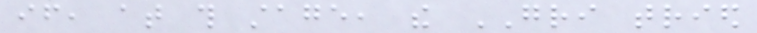if, at this stage, the GRI tried
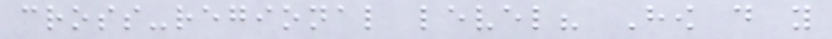cross-regional level? How do you
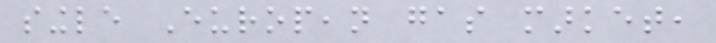single European gas market,
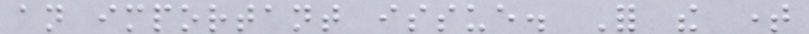an important issue. For the time
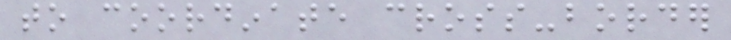to coordinate cross-border
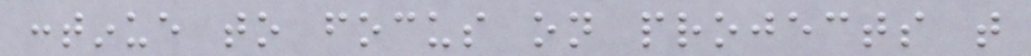continue to focus on projects that
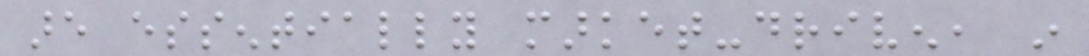are essentially market-driven, in
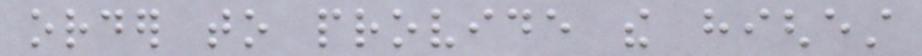order to provide the highest
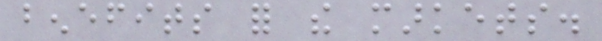benefits for the markets.
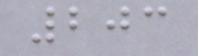203
